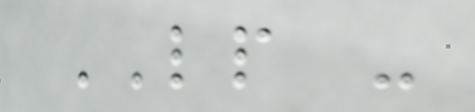LP -
